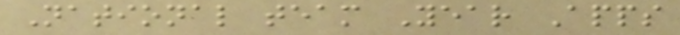National team Year Apps
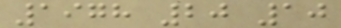1978 20 10
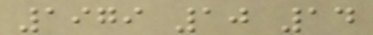1979 10 14
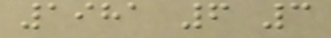1981 6 3
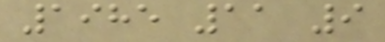1985 11 9
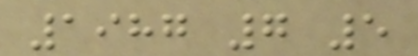1987 7 5
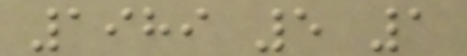1989 5 1
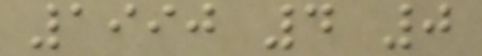1990 4 0
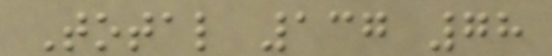Total 137 78
